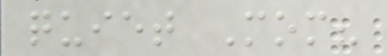quiet Mom?
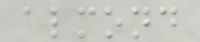almond
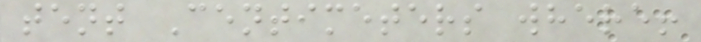tent Centimeters where!
